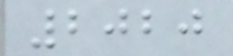2020
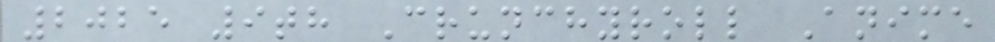2025 9th Crunchyroll Anime
